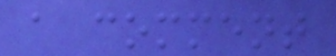a comment
